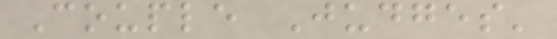Couple Judges'
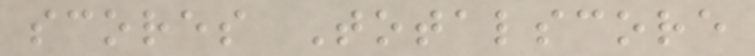scores Totalscore
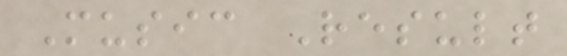Music Result
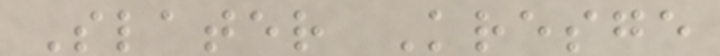Slater Kresge
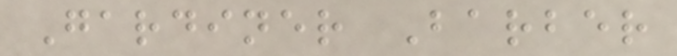Gardiner Barber
